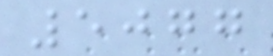5077
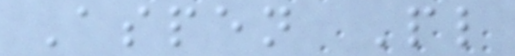Aspen Pl
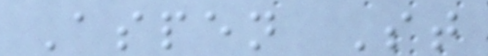Aspen St
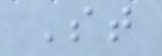St
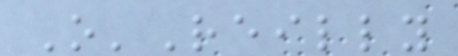O'Reilly
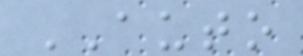AUTO
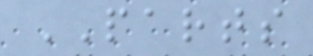PARTS
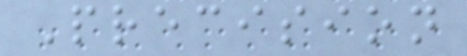Precision
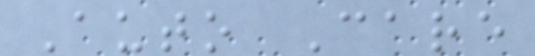Auto Care
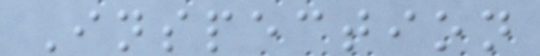Inspection
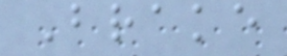Brake
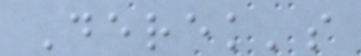Derek's
